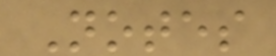Notes
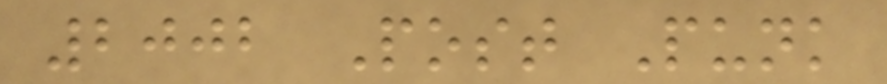2002 Post Punk
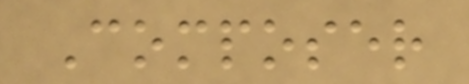Composer
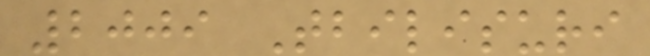2009 Tbilisuri
